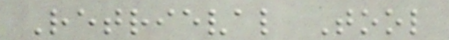Retrieval Tool
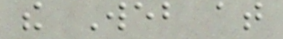the Web at
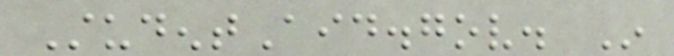StudentAid.gov. In
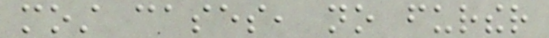most cases, no further
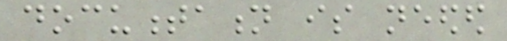documentation is needed
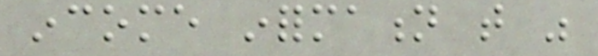income information that was
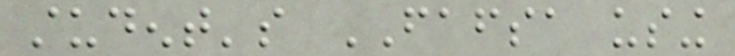student's FAFSA using
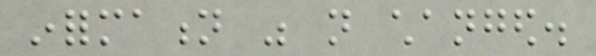information was not changed.
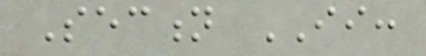Section II:
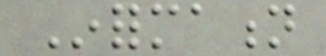Information
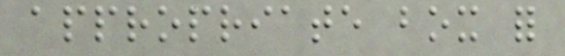appropriate box for
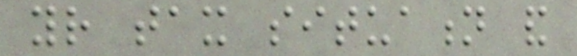your tax situation and
